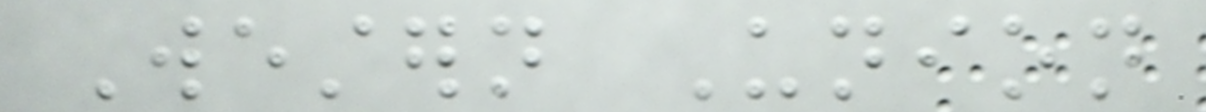Western Union
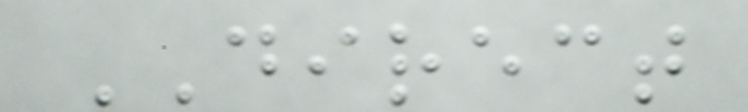DIRECT
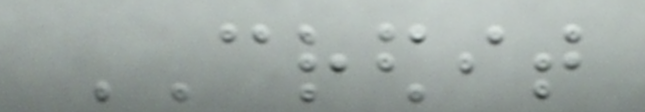CREDIT
